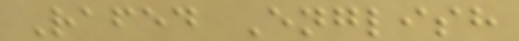Rafed English
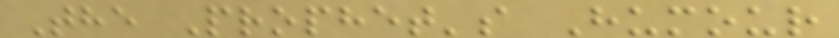The Prophet's Humour
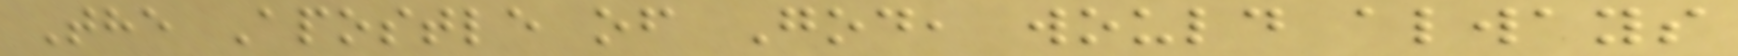The Apostle of God, would always
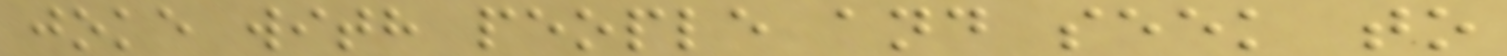joke with people and seek to
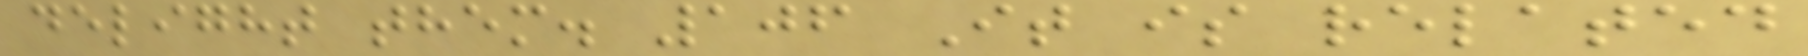delight them. 106 It is related
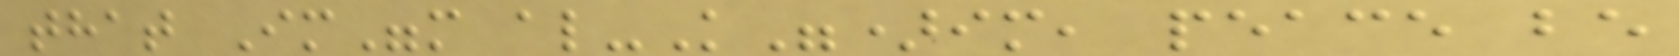that Im"m al-K")im, peace be
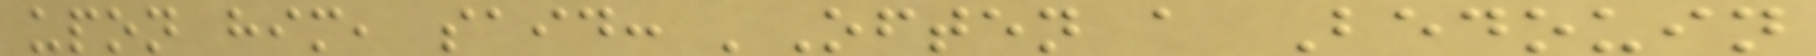upon him, said: 'Often a Bedouin
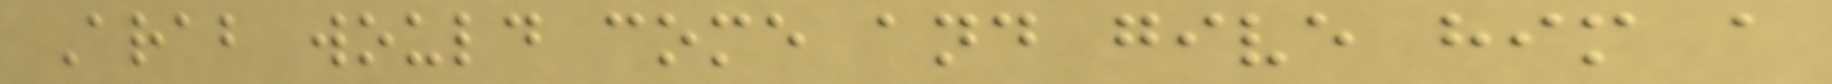Arab would come and give him a
